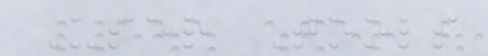User Tools
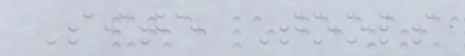Site Tools
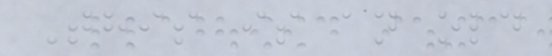This is an old
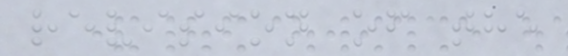revision of the
